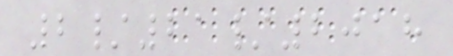2/21/2018
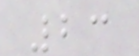23
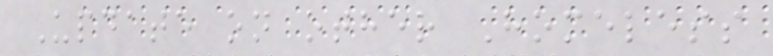Update on other Homeless
